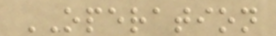OPERATION
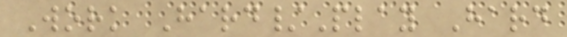Work Hard/Play Hard
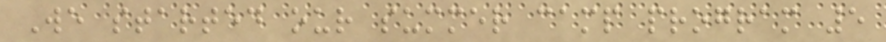We started our summer camp program 5
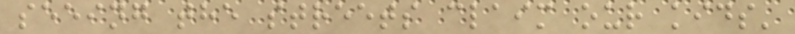seeing the streets claim our kids'
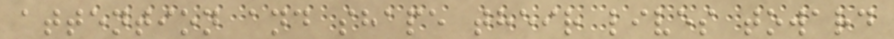attention and shape their lives toward
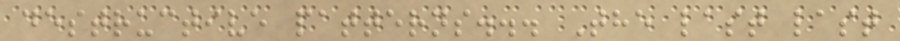destructive patterns... The last last
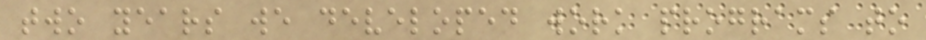two years we developed work programs to
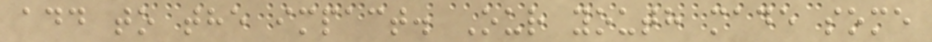add to the impact. Our youth made some
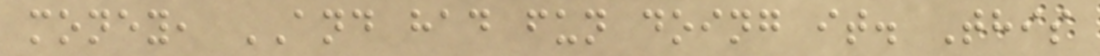money, AND had fun doing it. This
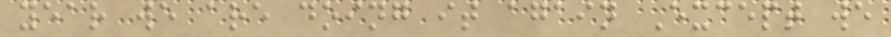year we are doing it again Except we
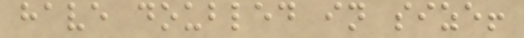have doubled in size!
